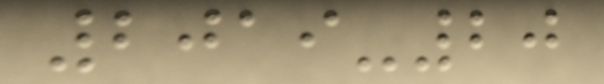2019-20
